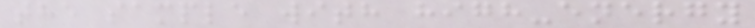the sample with high-energy
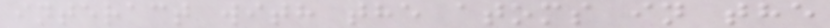interact with the atoms in the
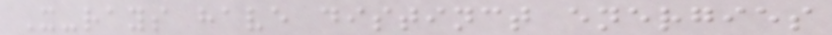X-rays have distinct energies
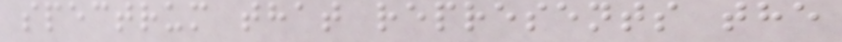spectrum that represents the
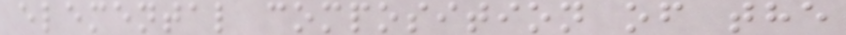elemental composition of the
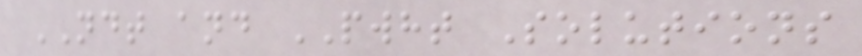NDT and PWHT Solutions
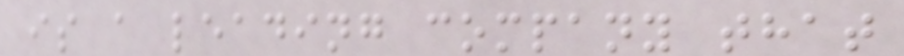is a leading company that
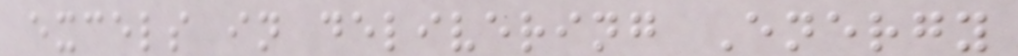excels in delivering Energy
